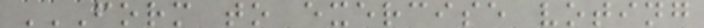FORM TO EXERCISE VOTING
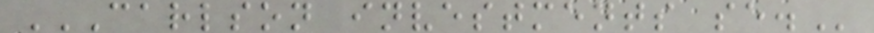CARLSON INVESTMENTS SE.
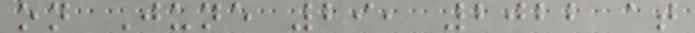on June 29, 2022 at
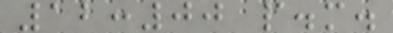12:00 p.m.
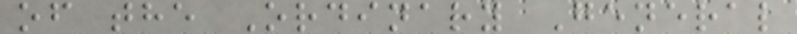of the Ordinary General
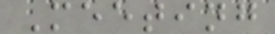Meeting
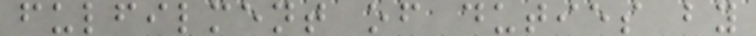fulfilment of duties by
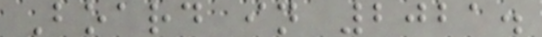Board in 2021.
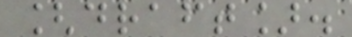[draft].
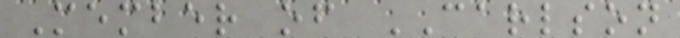Member of CARLSON
